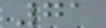71
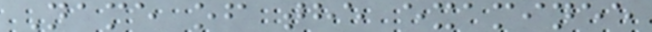Name of the examinee
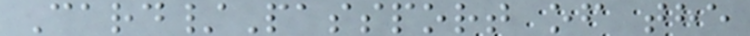Card/Passport of the
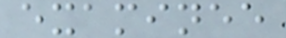examinee
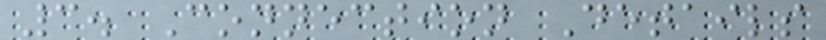3. Connection Details
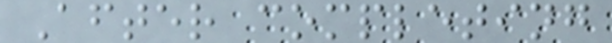After completing
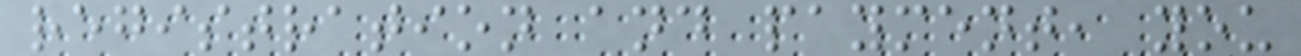registration and payment, you
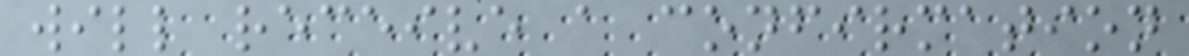will receive a confirmation
